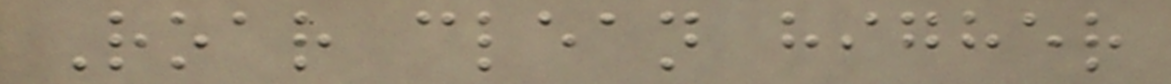Roar clean higher
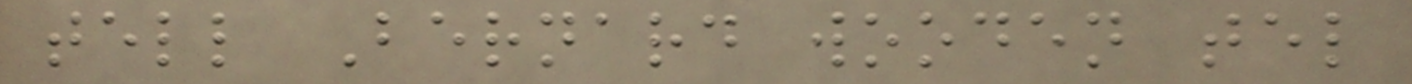tell Bernard wooden tel
